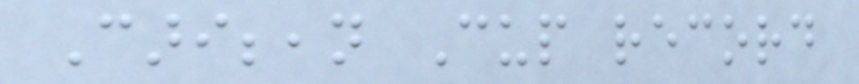Caribbean Cup record
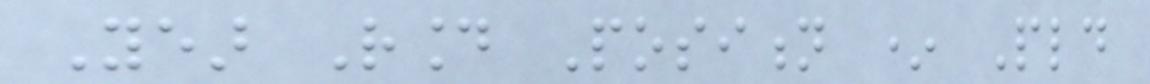Year Round Position * Pld
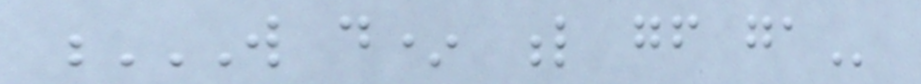W D* L GF GA
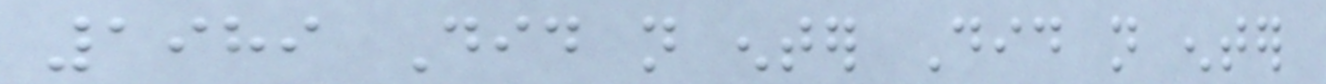1989 Did not enter Did not enter
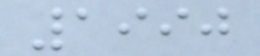1990
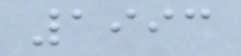1993
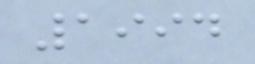1994
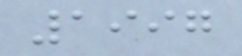1997
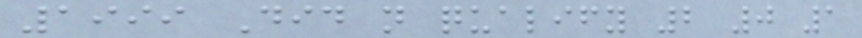1999 Did not qualify 2 0 1
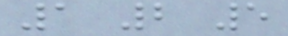1 2 5
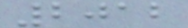2012
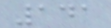141
